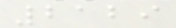2129
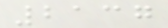2137
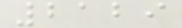2129
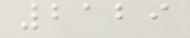2129
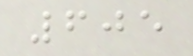605
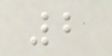2
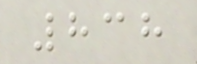838
